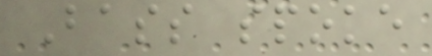Bass spoke
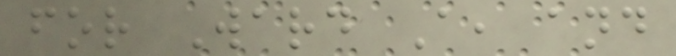for Ward A, and
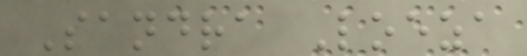Sandra Loeza
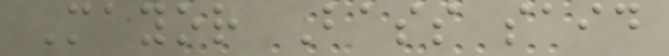Mayor Bass said
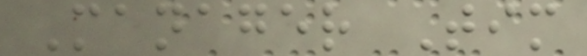Manager Tim
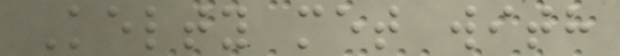Kelty met with
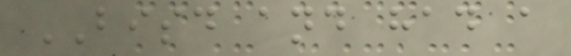BISD and had a
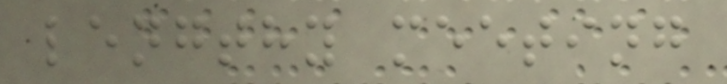lengthy meeting
